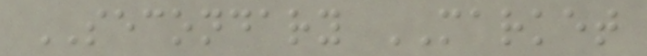SECONDARY MARKET
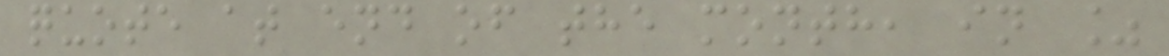quote at end of the month, in %
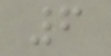6
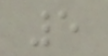5
